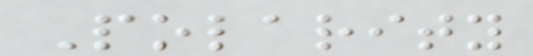Polarity
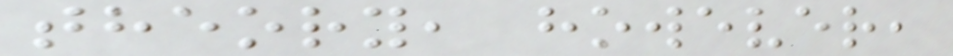theory, however,
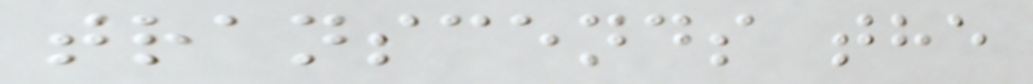transcends the
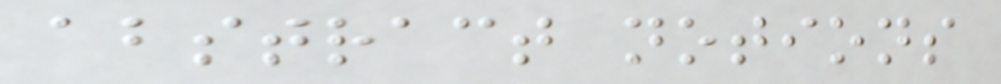abstract notions
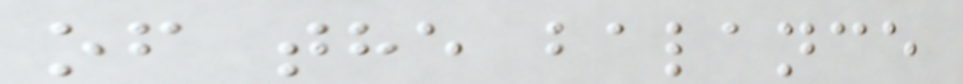of the balance
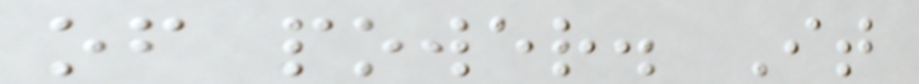of power. It
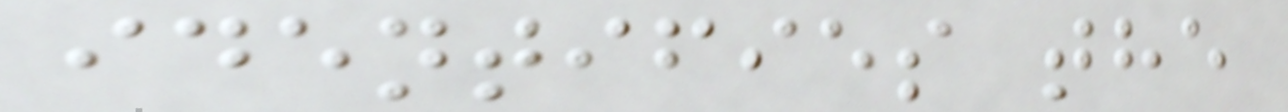identifies the
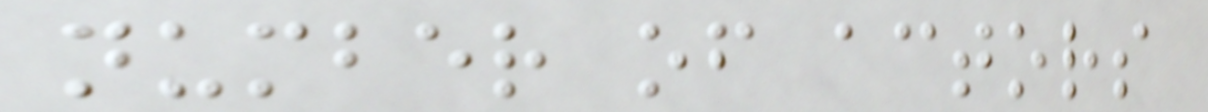number of actors
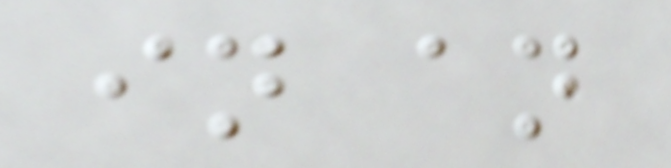in an
